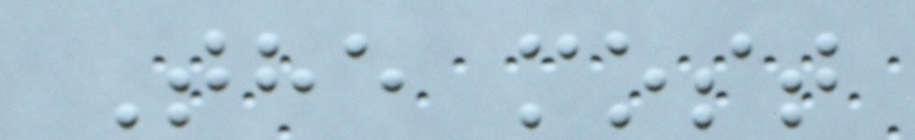The most
